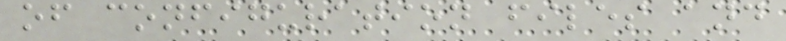of configuration files and
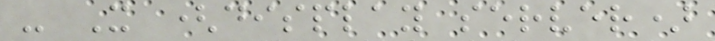- X (display server)
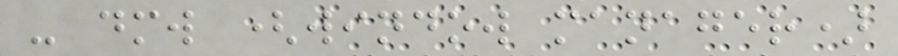- dmw (window manager)
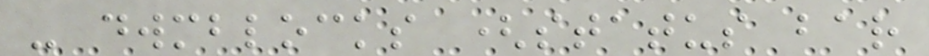- dwmblocks (status bar
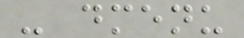- dmenu
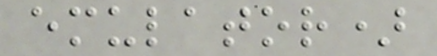emulator)
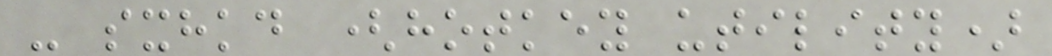- sxhkd (hotkey utility)
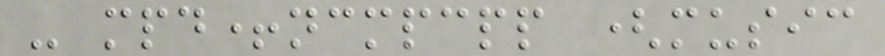- mpd+ncmpcpp (music
